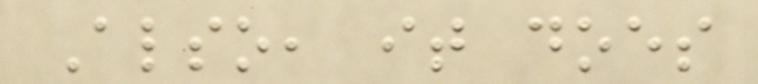Also, it does
